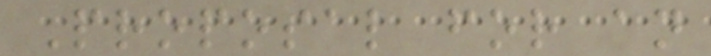Proposal for an
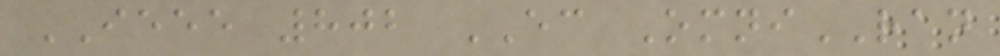IEEE 802 EC OmniRAN
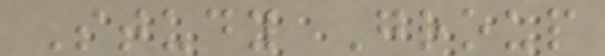Study Group
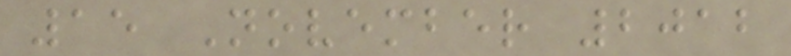15 November 2012
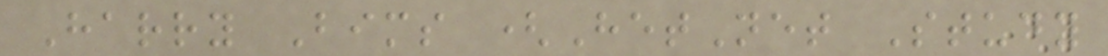Harry Bims (HetNet Study
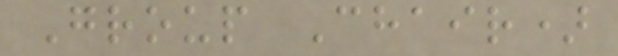Group Chair)
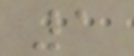1
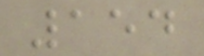154
